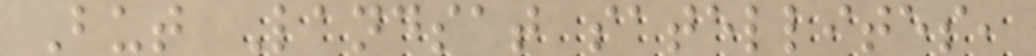But Landsat satellites,
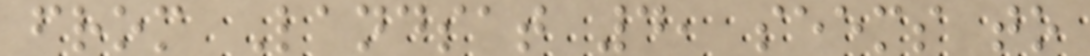from Landsat 4, seems to
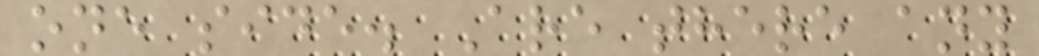one side. Are there any
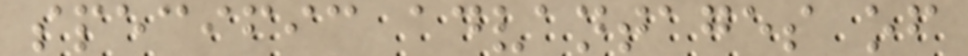specific advantages of
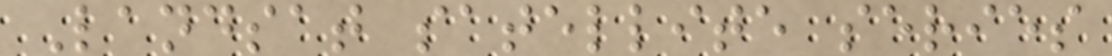Landsat satellite series
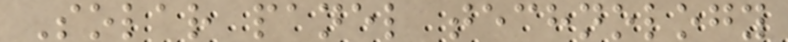Solar panel technology
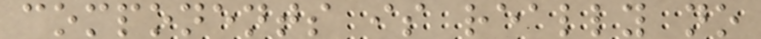components is really no
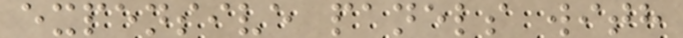expensive panels with
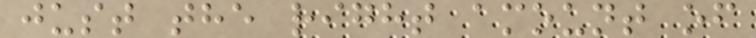just the right amount of
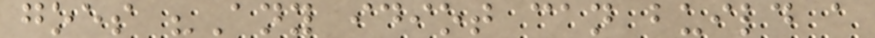goes "Any idiot can build a
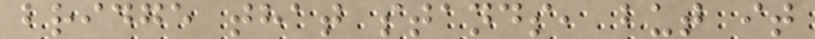bridge that stands, but it
